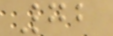72
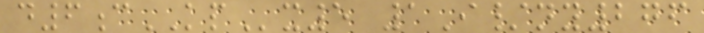d6cKPx5 1I/ny276
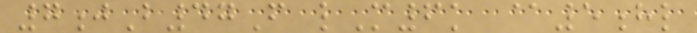7jB47F lM6k @5hl
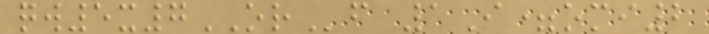qw5x7ORf 1I=omi2
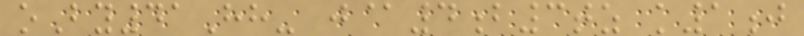oBy41Hh- j@4b3tz k1j
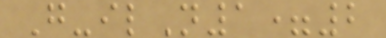G-ilN1=2
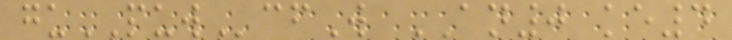guPUWcfW AN0 ke4
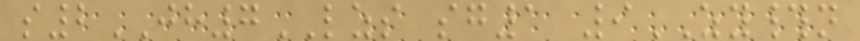s2JH7LZS sg1 9ZY#n
